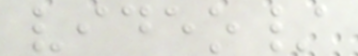video/
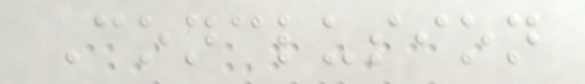Conclusion
